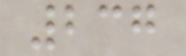237
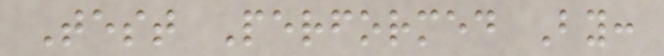Test Performed By:
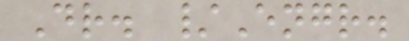Dr. /Engr.
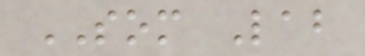SOM Lab
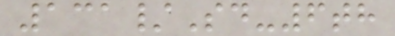131/Sd-6th
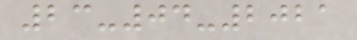23-04-2021
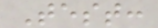Test:
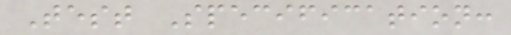Test Specification:
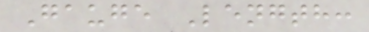Gauge Length:
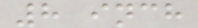8 inch
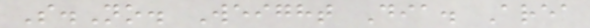S.No. Weight Dia. Area
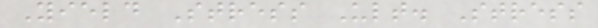Yield Stress Ult. Stress
